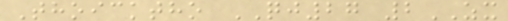Thoicktho QJ27 2ZX
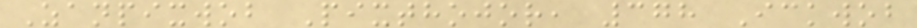Zanpixwob Pixthojor, 378 Ickwob
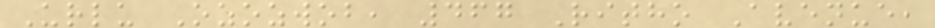Urlu Ozozwob, 467 Ritho Avenue,
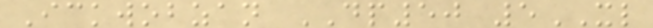Ickwobzan DP50 5XL
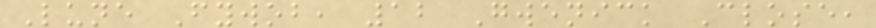Lune Fywob, 12 Gwenick Close,
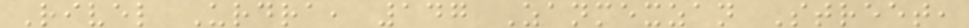Rivel Urdra, 147 Zanmexzan Street,
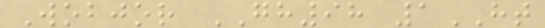Wobjor GH98 1HT
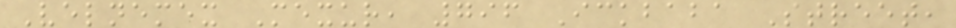Velnemex Mexur, 796 Ickbaba Street,
